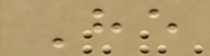He
